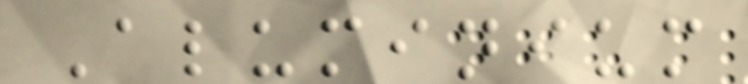Aluminium
